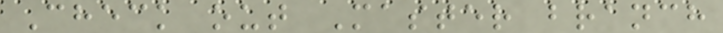Check out Master branch
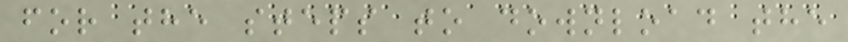for the steps to download the
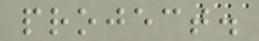project.
